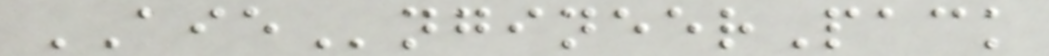AIEngineerPack
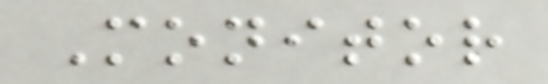Monitor
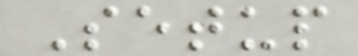Setup
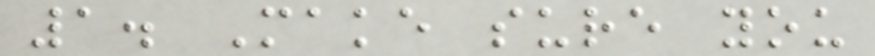1. Make sure you
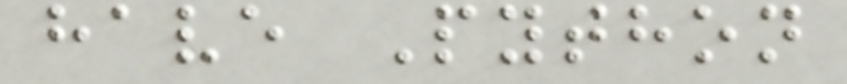have Python
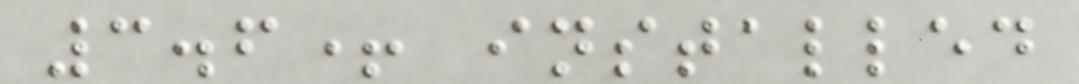3.6+ installed
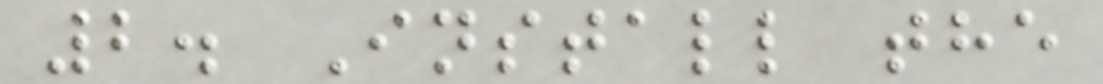2. Install the
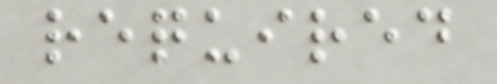required
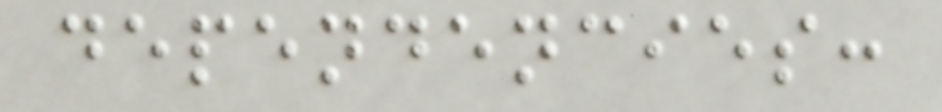dependencies:
